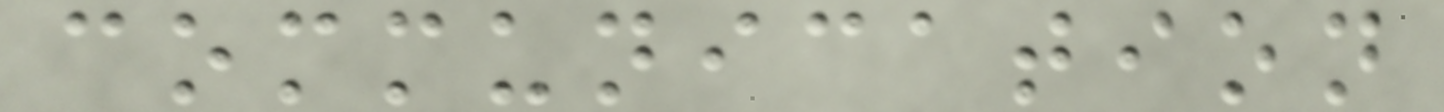communication
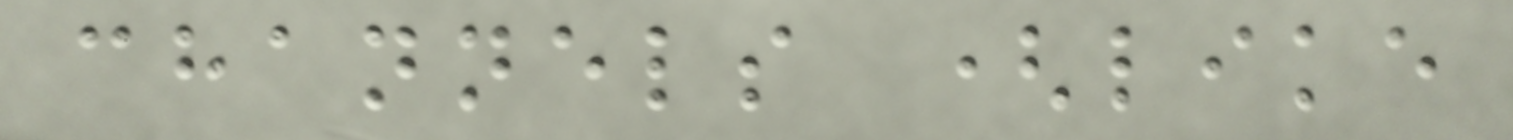channels (like
